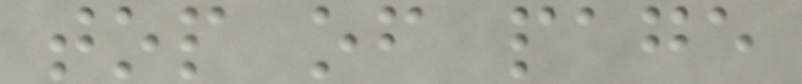top of page
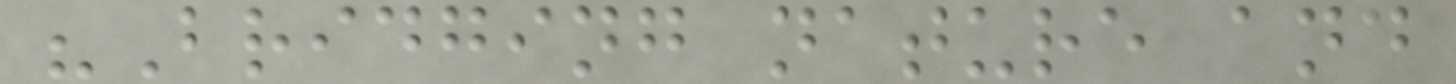"Bridging nature and
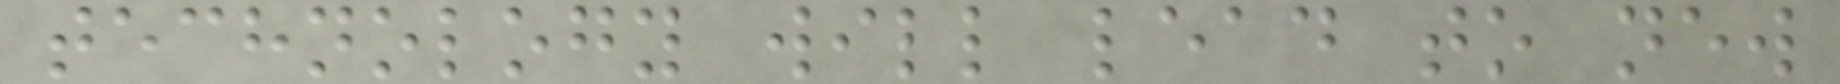technology will lead to new
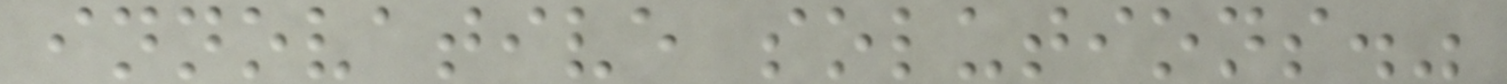innovative solutions."
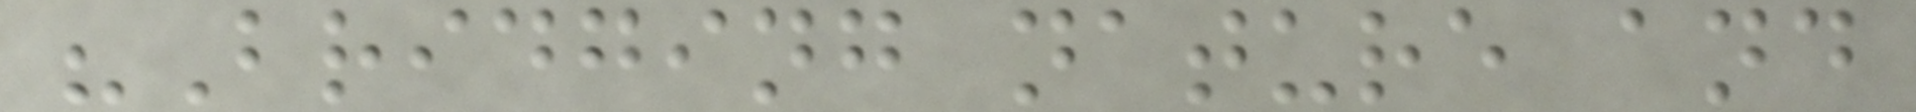"Bridging nature and
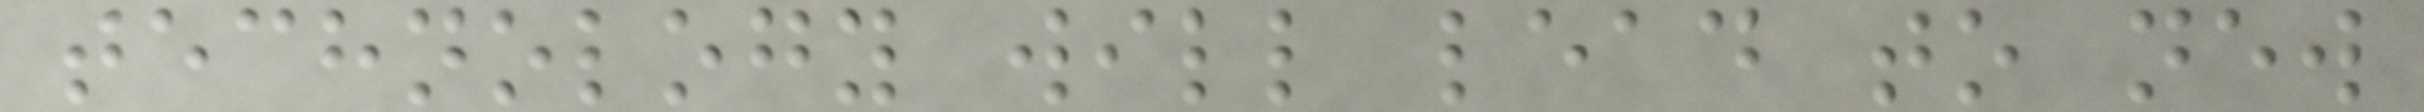technology will lead to new
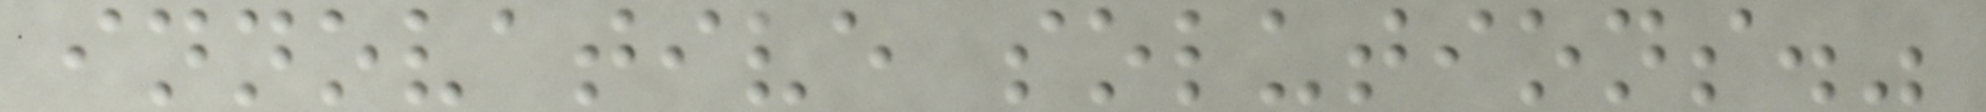innovative solutions."
